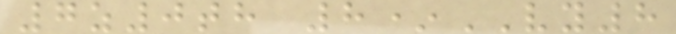7z0th 8*VY8
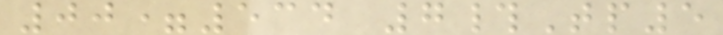00=534 7#Tp5
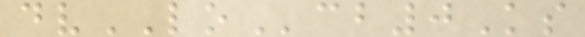dvLOcb0Ks
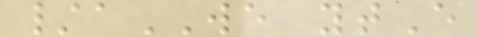/aWE ytE
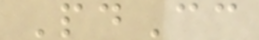PdCc
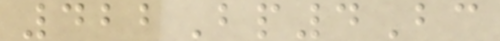422Bp4Bc
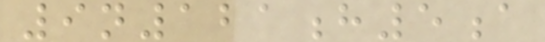9n121h5a
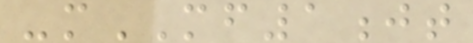-mMF1jt
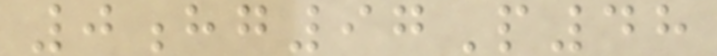0hg97P48
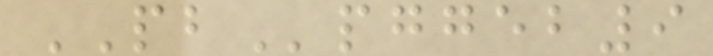PBpggeb9
